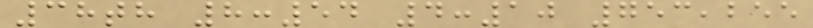38th 8:54 4:10 753,255
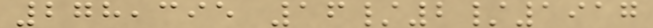278,395 16/2/1917
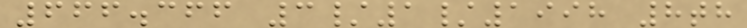666.366 3/1/1998 8th
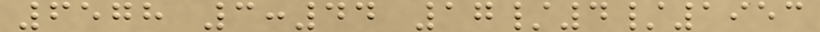6578 3:44 17/4/1953
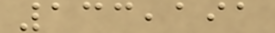133,191
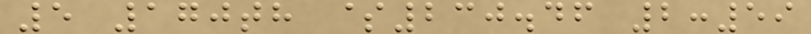5 170th $230.46 2:59
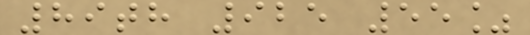89th 925 55%
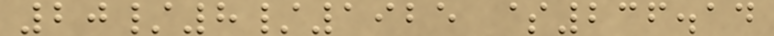20/8/1925 $236.14
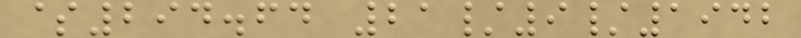$294.64 21/9/1942
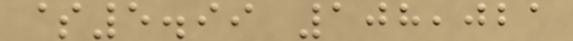$5.99 108,021
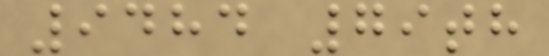9484 79th
